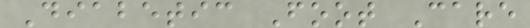Diabetic Foot Care
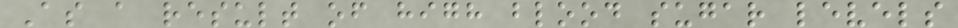As a result of high blood sugar levels
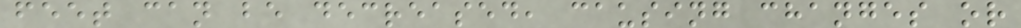feet can be decreased, causing changes or
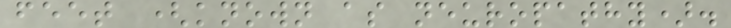feet (known as neuropathy).
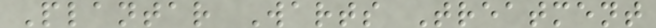Plantar Warts Treatment
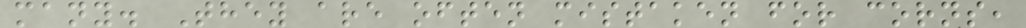many. They are often mistaken for corns,
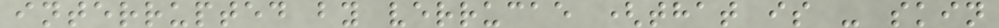interrupted by verrucae (that is - skin
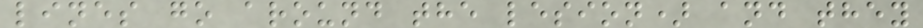lines go around the lesion) and they
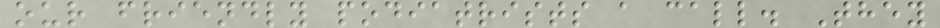our friendly podiatrists a call. They
